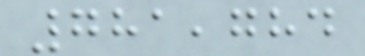781,784
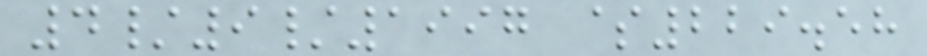4/9/1997 $229.58
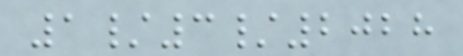1/3/2028
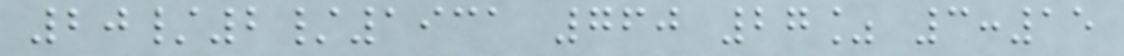20/2/1931 760 27% 3:15
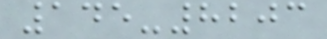145-8203
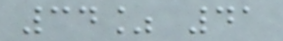34% 41
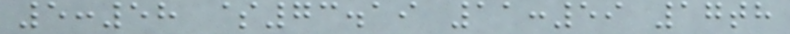5:58 $73.19 11:59 17th
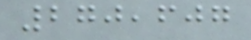270,607
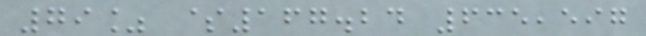79% $167.24 635,597
